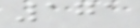171
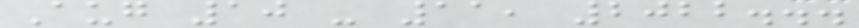Aug 10 - 11, 2022...
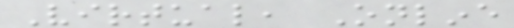Virtual, Online
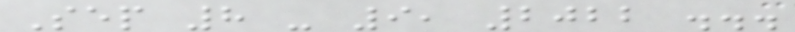Sep 8 - 9, 2022 ...
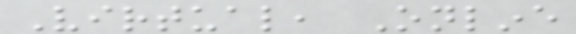Virtual, Online
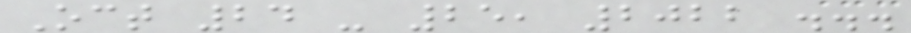Oct 24 - 25, 2022 ...
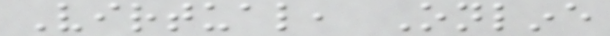Virtual, Online
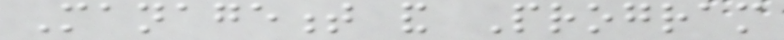Management and Program
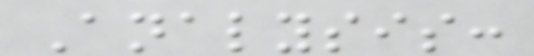Analysis:
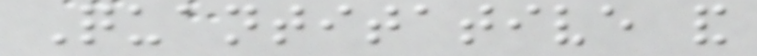Quantitative and
